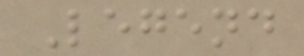Legend
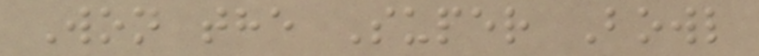Won the Super Bowl
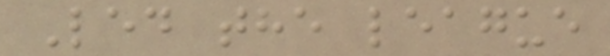Led the league
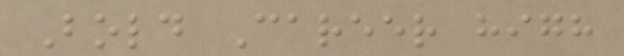Bold Career high
